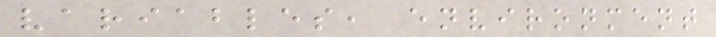variables, environment
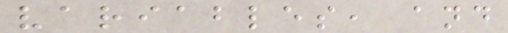variables, and
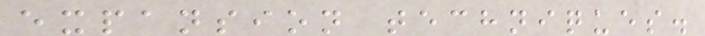expansion techniques.
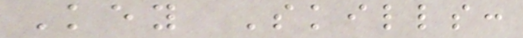Key Skills:
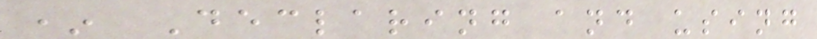* Declaring and using
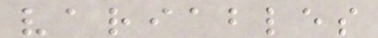variables
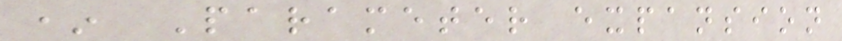* Parameter expansion
